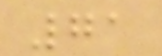71
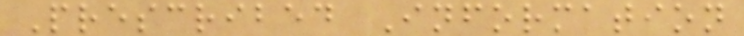Prescribed Information
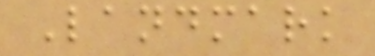Landmark
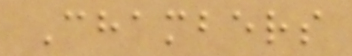Chambers
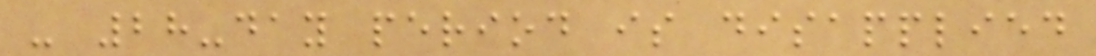- 28-day period is disapplied
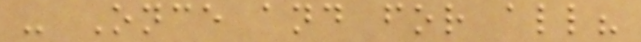- Once and for all?
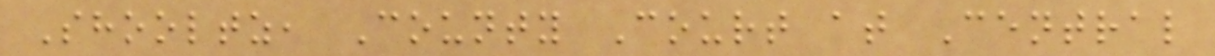Shooltz, County Court at Central
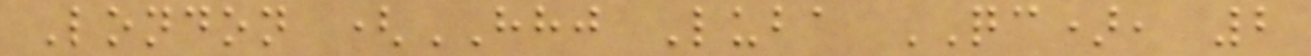London (HHJ Luba QC), 2
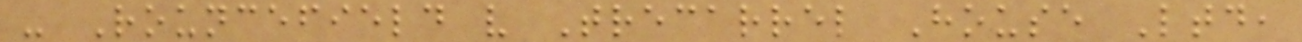- Rouncefield v Trecarrel House Ltd,
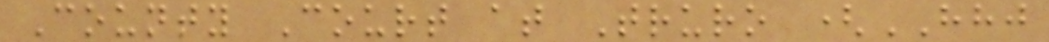County Court at Truro (HHJ
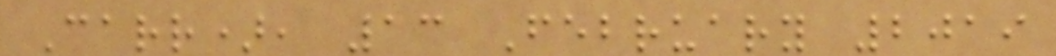Carr), 13 February 2019
